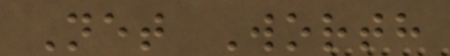Net Worth
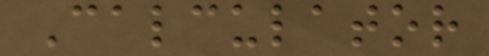Calculator
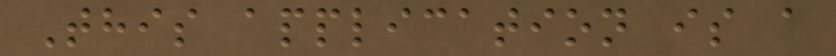This application is a
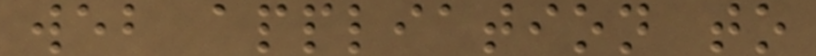web appliation to
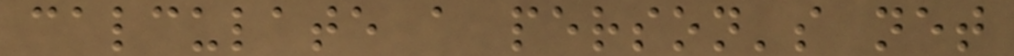calculate a person's net
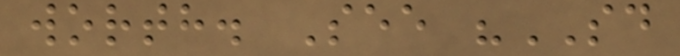worth. See "SD
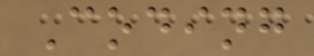Coding
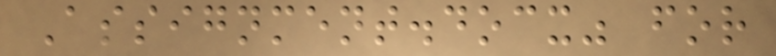Assignment.docx" for
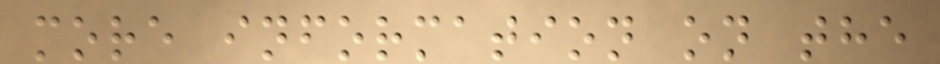more information on the
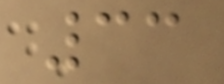33
